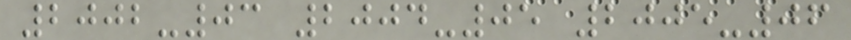2002-03 2004-05 2005-06
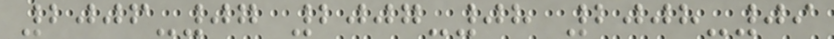2006-07 2007-08 2008-09
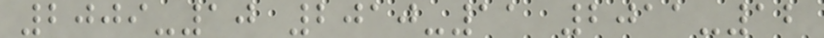2009-10 2010-11 2011-12
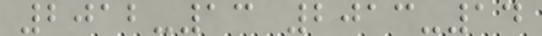2012-13 2013-14
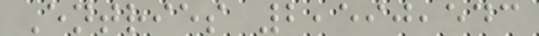Entries 2,590,543
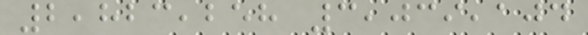2,823,258 3,039,104
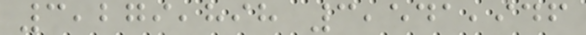3,279,898 3,541,946
